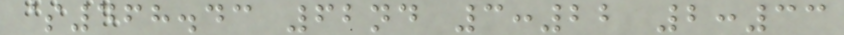$468.43 62nd 3:22 2:33
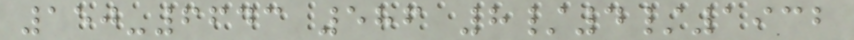150-6643 586 8/4/1932
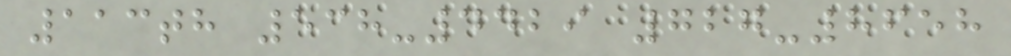113th 538-4429 727-8658
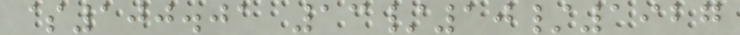$100.01 13/10/1927
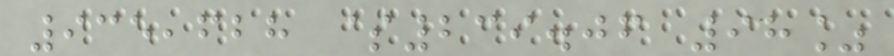935,628 $239.06 98%
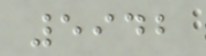5942
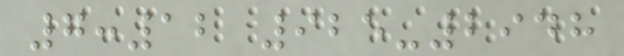7:12 925-2948
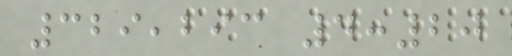329,293 4:20
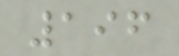196
